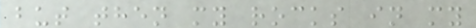but then my rocks in my
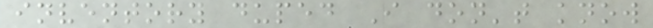inventory duped I don't know
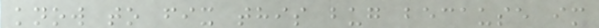know to fix this bug because im
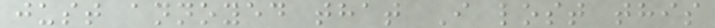just annoyed that I lost this
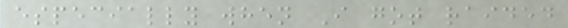especially when I got raided
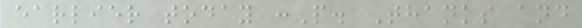earlier today :P. Thanks and
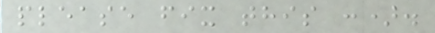please fix this :).
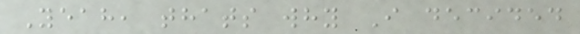Yeah, thats why I decided
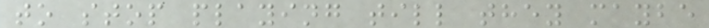to stop playing till they maybe
